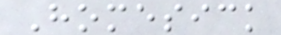Homesick
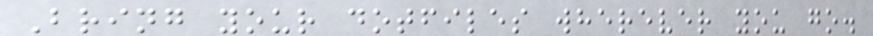Bring your dotfiles wherever you go.
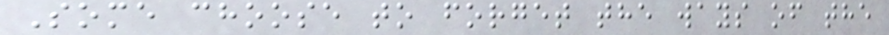Some choose to forget the ways of the
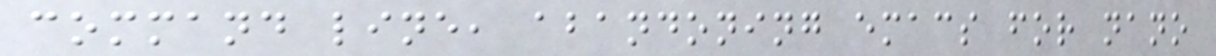command line, abandoning emacs for nano
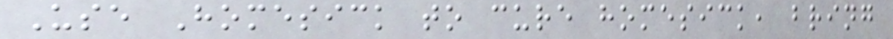Use Homesick to cure homesick, bring
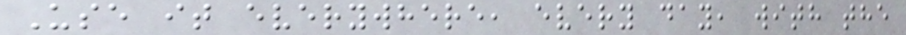Use it everywhere, every day, with the
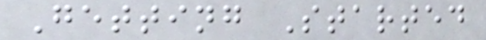Getting Started
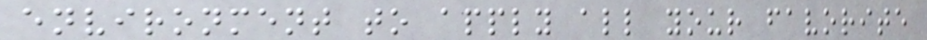environment to apply all your favorite
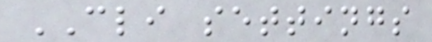CLI settings
